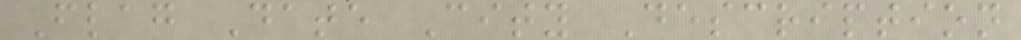Flag Date City Description
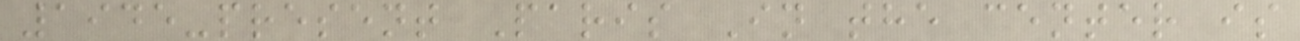1945-present Paris In the center is
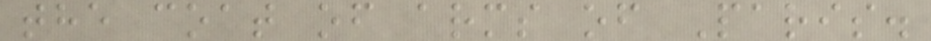the coat of arms of Paris.
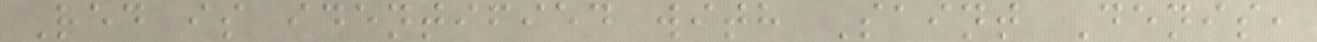Red is identified with Saint Denis,
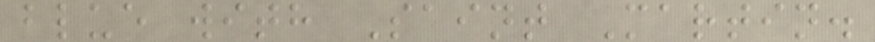blue with Saint Martin.
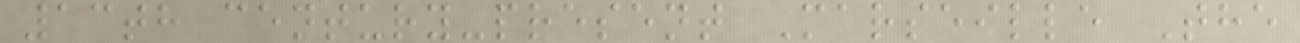13th century-present Marseille The
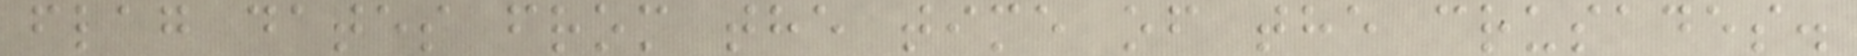flag dates from the time of the crusades.
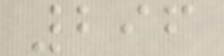296
